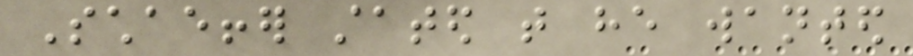Schaeffer stated that he wanted
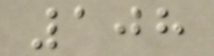108
